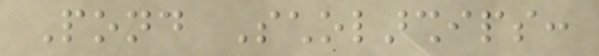Pond Scholarships:
